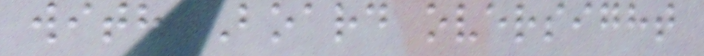with Board oversight
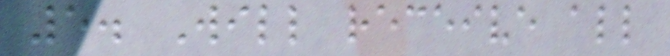5. Will receive all
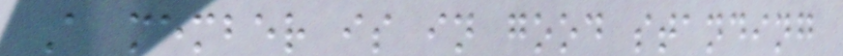A member is in good standing
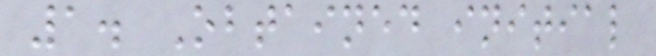1. Obtained initial
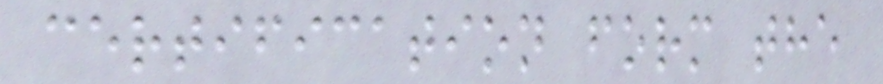certification form the
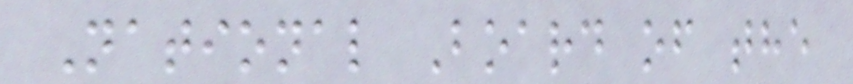National Board of the
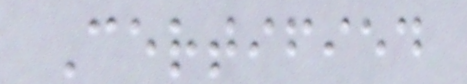Certified
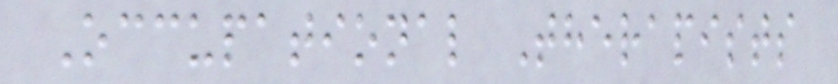Occupational Therapists
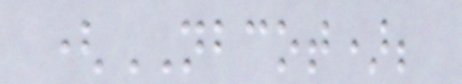(NBCOT);
